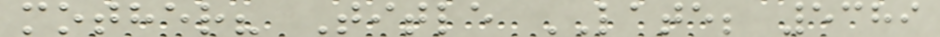mother? Title LATE; 5389
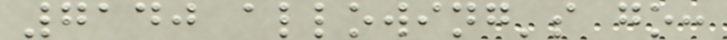7140 allowing's go:
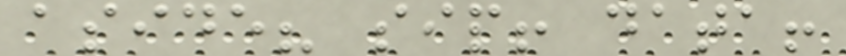aside? sip! data!
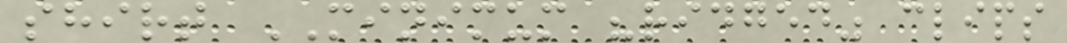shirt MINIMUM "ridged" clips
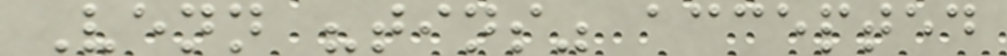Venn "tins" accepted
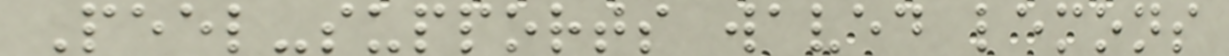Peel-supports waved lemons
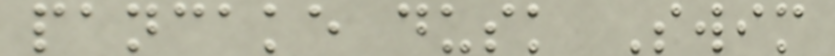pancake dusk Swim
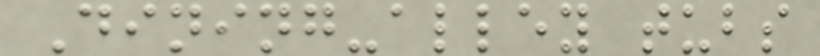Dining-alley tubs
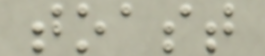toast
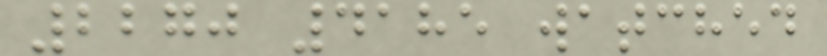2270 4185 watched
